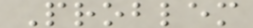Problem
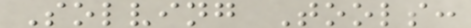Solving Tools:
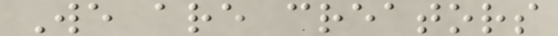We are creators
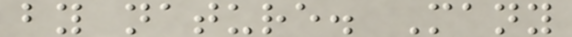by nature. Many
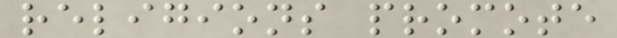religions promote
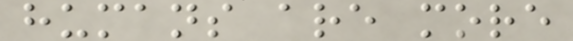humans are more
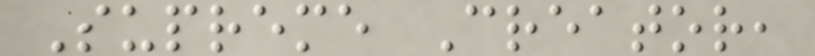Supreme Creator,
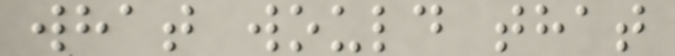what would that
